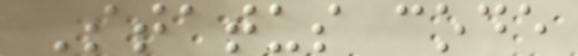Status code
